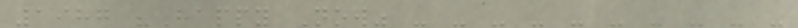1987 "Happy Now" - - - - - - - - - -
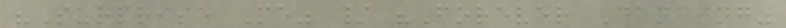"Surprise Me" / "Forever Dancing"
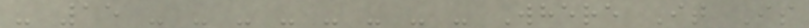- 15 - - - - - - - - Where It Is
